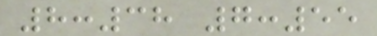8:38 7:55
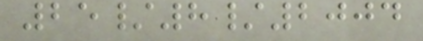25/8/2004
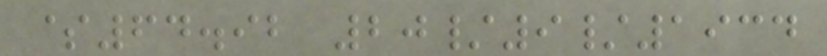$64.92 20/9/1934
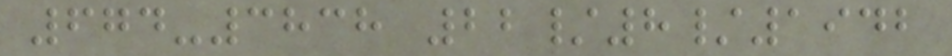674-3838 22/8/1942
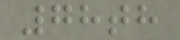78th
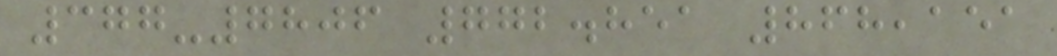377-7806 772.851 868,151
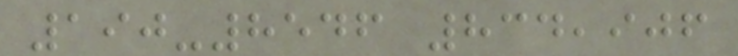190-8546 834,906
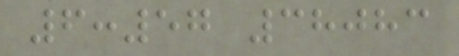6:57 38083
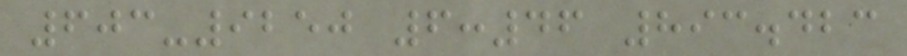603-9250 6:46 893.423
